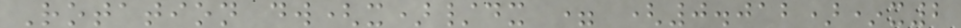Rotation dw(x)/dx = (0.012)*x2
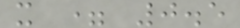x = 0.5
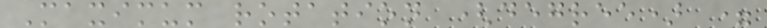Maximum rotation (degree) =
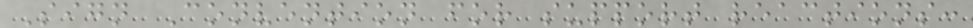Sign Convention for support reactions:
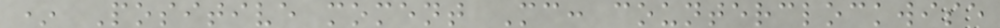* Positive moment Mc: counterclockwise
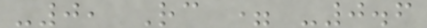-0, Rc = -0.6
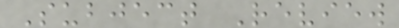Subject Review
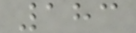183
